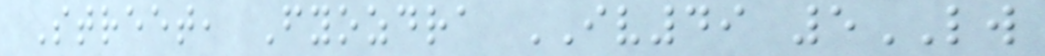Street, Fyozdra IV49 5LW
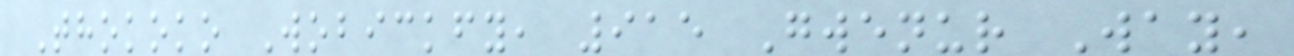Thokoko Wobickfy, 915 Gwenur Way,
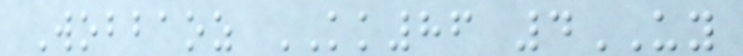Wobbaoz KK86 4UY
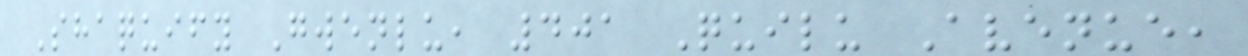Shaquify Gwenlu, 401 Quilu Avenue,
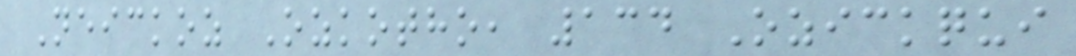Neickoz Ozkotho, 134 Ozickqui
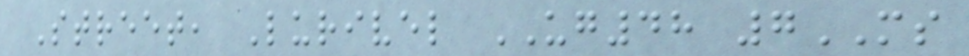Street, Lurivel UG48 7MS
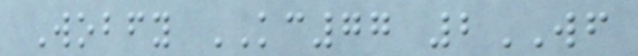Wobfy KC77 2WF
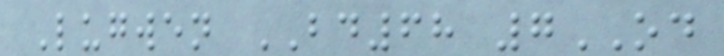Lugwen BD68 7OD
